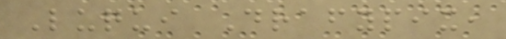Luqui Drafypix,
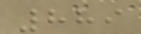889
